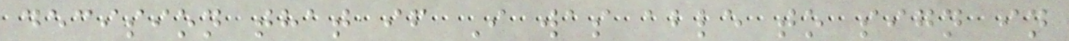decision that if I was able to sign in
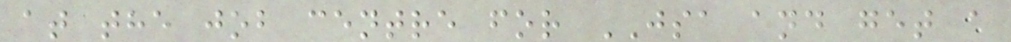at the job centre for JSA and get a
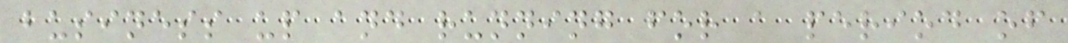business up and running for a period of
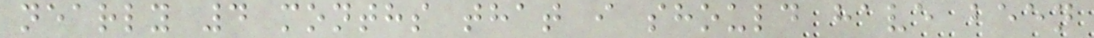nearly 4 months that i should have been
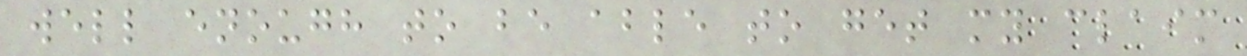well enough to be able to get my claim
